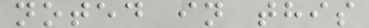noted in this
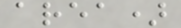area)
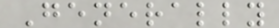Generally
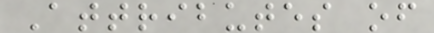Attributes of
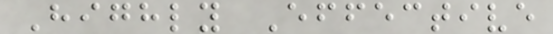Highly Effective
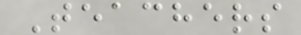Teachers
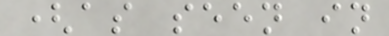(as seen in
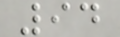94
